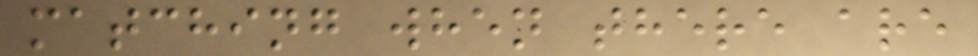matching when there are
